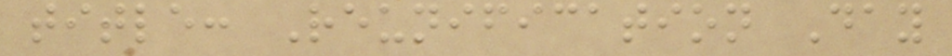title: Reunification Day
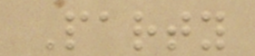Party
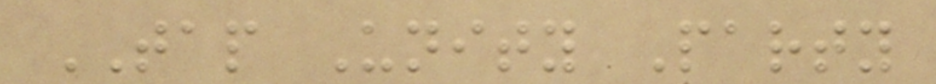TAP Unity Party
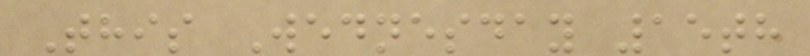This Wednesday 15th
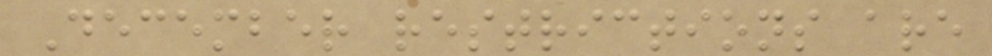December restrictions are
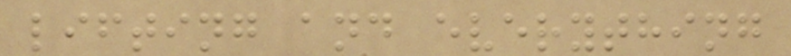lifting and everything
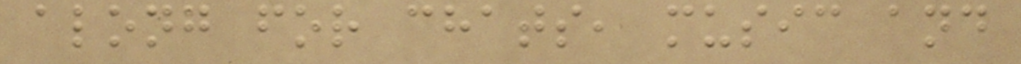along for chats, music and
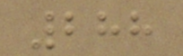288
